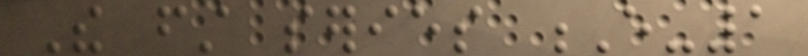The first series E-1
